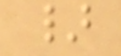}
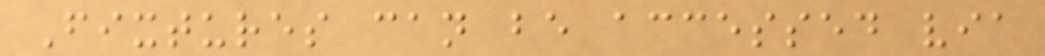Fixtures can be accessed via
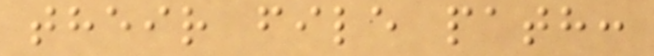their file path:
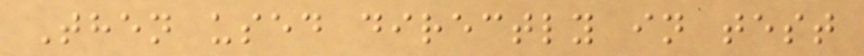Then used directly in test
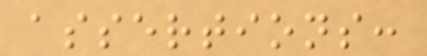assertions:
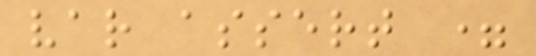var assert =
